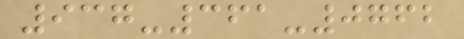937-361-0762
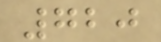720
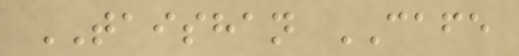TAISHAN CAFE
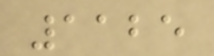1125
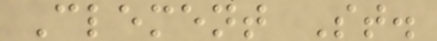Clement St.
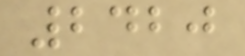2420
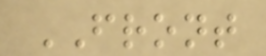FRONT
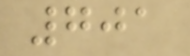701
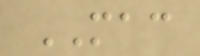MAC
